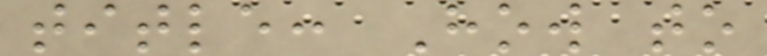title: How to
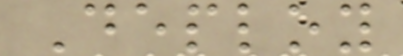Deploy
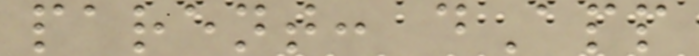parent: dApp
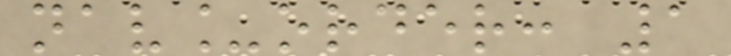nav_order: 1
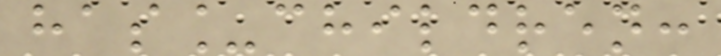has_children:
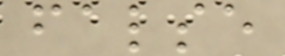false
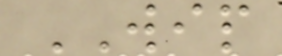WIP
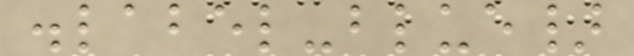.label-blue}
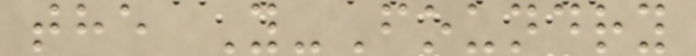the Y-Foundry
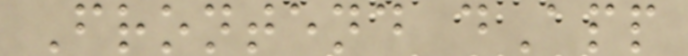Frontend dApp
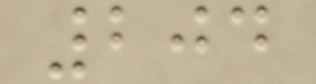204
